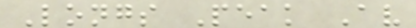Longs Peak Av
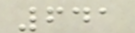641
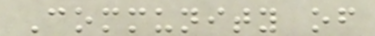Community of
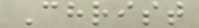Christ
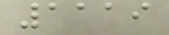1119
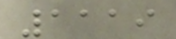1119
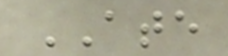ATE
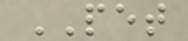PET
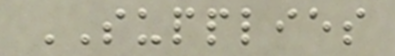SUPPLIES
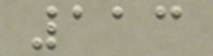113
